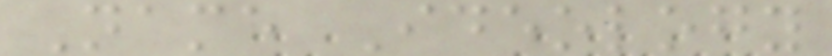Name Ideology
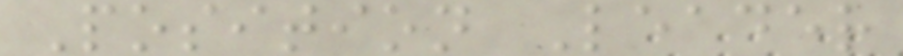Position Leader
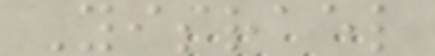Yisrael
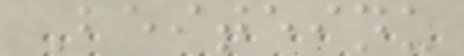Beiteinu
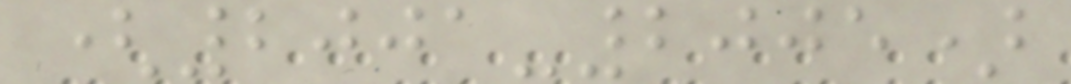(2001-2005)
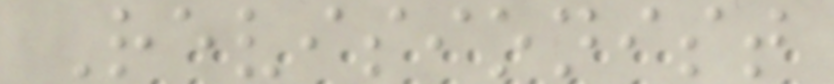Revisionist
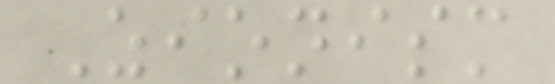Zionism
